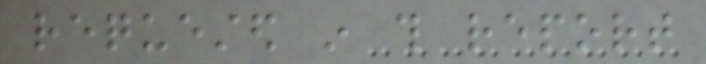requested in this report
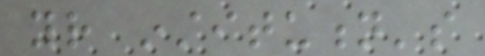your institution's
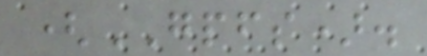(GPFS).
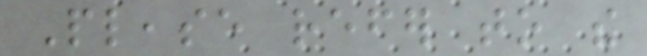Please refer to the
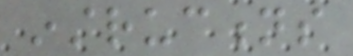instructions
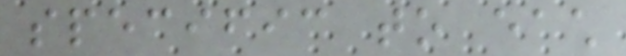specific to each
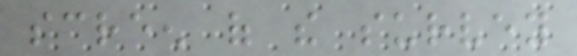screen of the survey
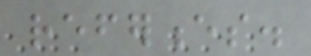references.
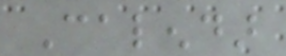Calendar
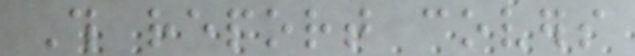This report covers
